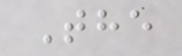The
